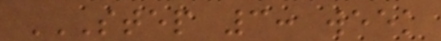STEP 3: WEEK
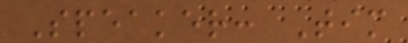Speaker: Tim
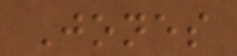Jones
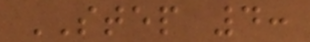STEP 4:
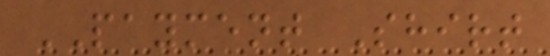PAYMENT Shirt
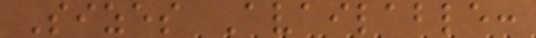Sizes Available:
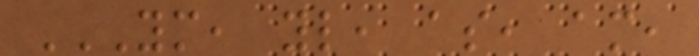YM, YL, AS, AM,
